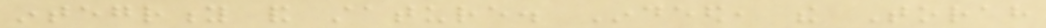integrity and stature. Indeed, the Torah
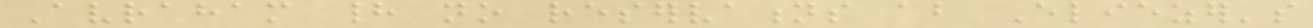Avraham had no reservations about Eliezer's
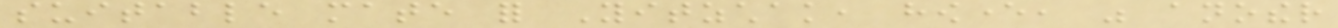suitable mate for Yitzchak, however, was another
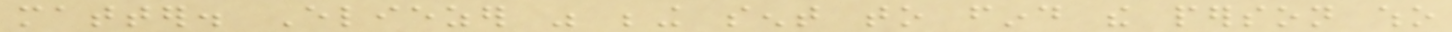matter. Eliezer was being sent to find the person who
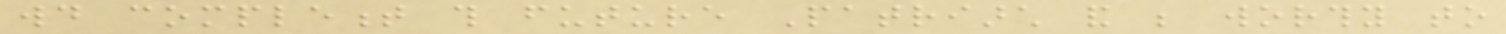would complement this future Patriarch and be worthy to
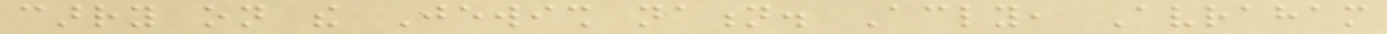carry on the Jewish nation. Accordingly, Avraham
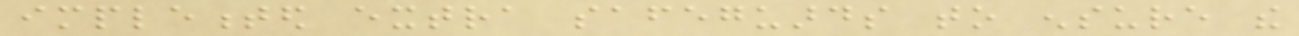implemented extra safeguards to ensure the
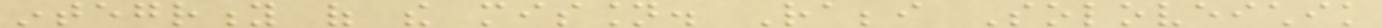integrity of the mission. Rabbi Soloveichik
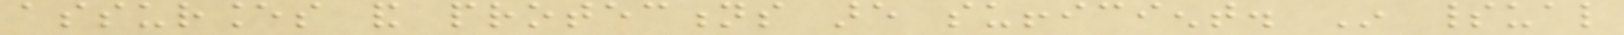assurances and protections are sufficient. In spiritual
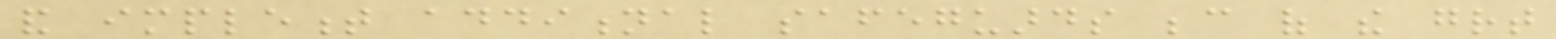and implement additional safeguards because of the great
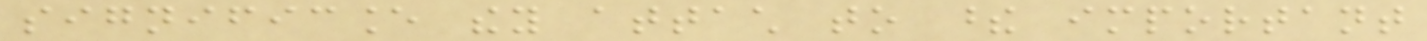significance they attach to these important
